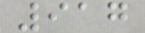917
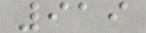919
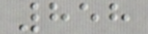858
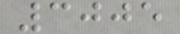3005
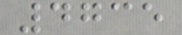4735
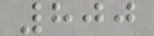800
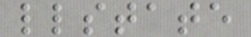llstate
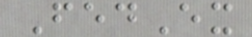FedEx
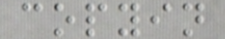copyin
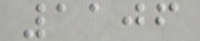1106
